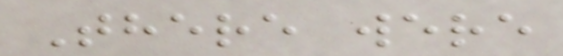There were
